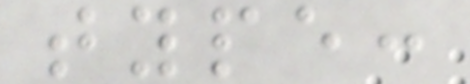type:
